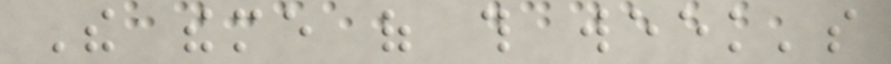The theme of this week's
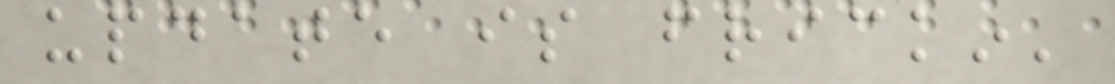update is frickin'
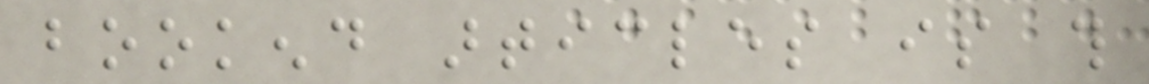bookend articles is this
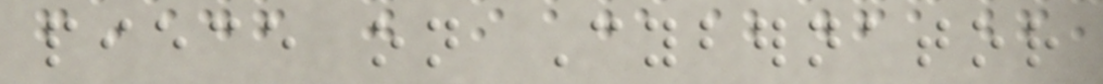piece on Cybernator
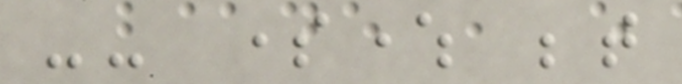-- somewhere between
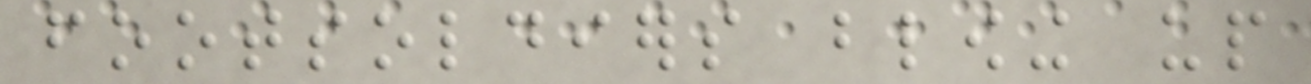footsoldiers blowing up
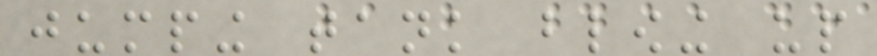jumping tank blowing up
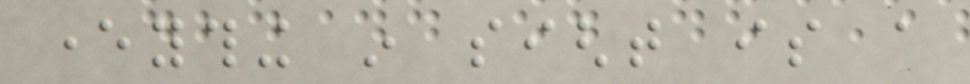everything in sight is a
